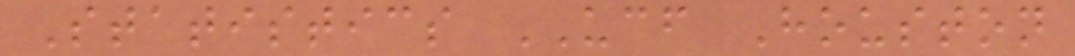Statistics UCF Houston
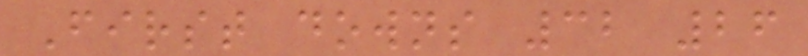First downs 32 26
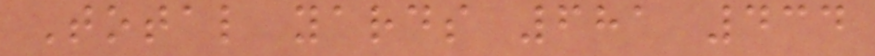Total yards 681 434
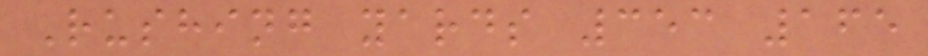Rushing yards 353 165
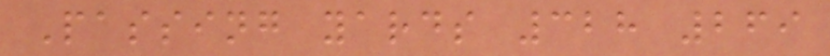Passing yards 328 269
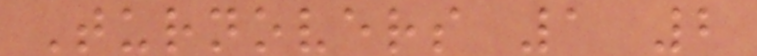Turnovers 1 2
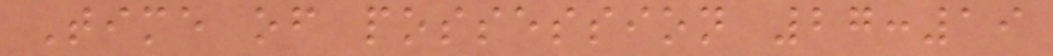Time of possession 27:19
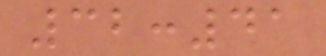32:41
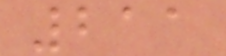211
